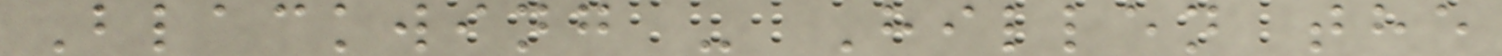Blackwing - Hillen the
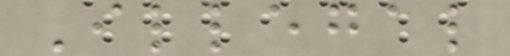Illegal
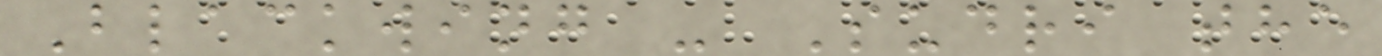Blackwing - Sudri the
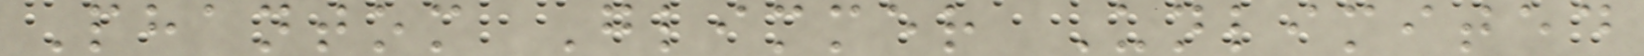Phantom Glimmer Unlimited
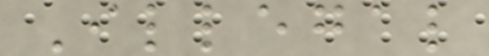Illegal
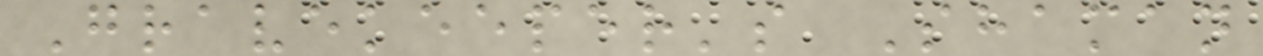Gravekeeper's Shaman
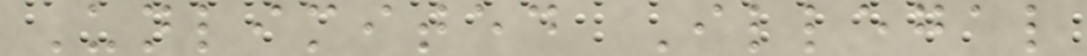Unlimited Illegal
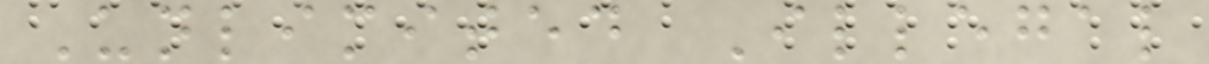Unlimited Illegal
